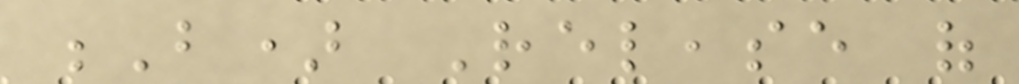B) Release of
